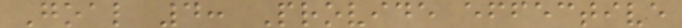Goal 4: Provide effective
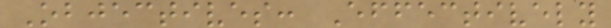Objectives: Effectively
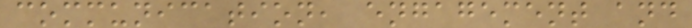communication, engagement and
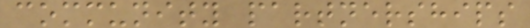community partnerships
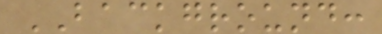BACKGROUND:
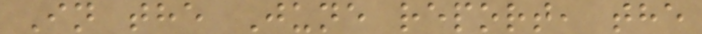In the June report, the
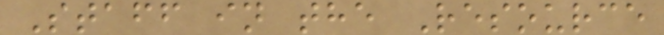Staff in the Resource
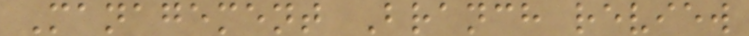Management Branch review
